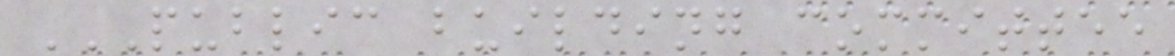PUBLIC BUILDING COMMITTEE
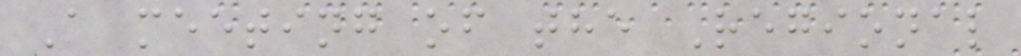A meeting of the Regional
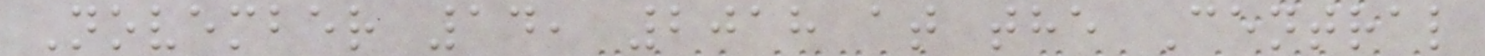November 14, 2018 at the Central
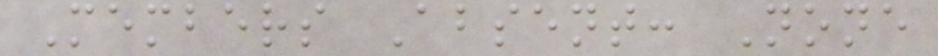Members Absent: None
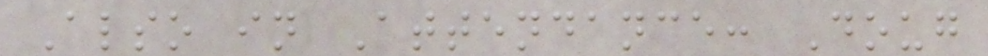Also in Attendance: Doug
